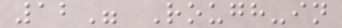12" Rough-in
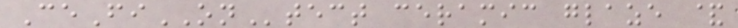CeFiONtect ceramic glaze &
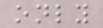only
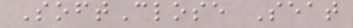SoftClose Seat
